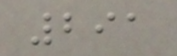291
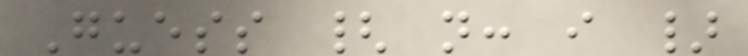Guess { n: i }
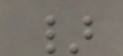}
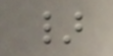}
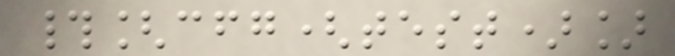#[cfg(test)]
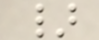}
